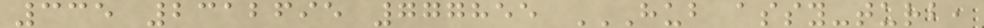335 2312695 777855 HUB ASSY-TURB,
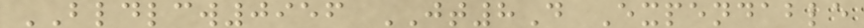BLDLCW0956 JT8D Expendable
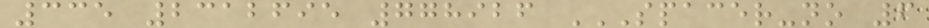335 2312695 778926 SPACER-NO 6
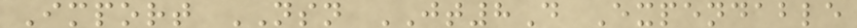Import NSN JT8D Expendable
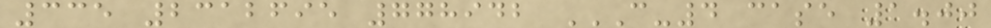335 2312695 778942 C-4 CASE 1.00
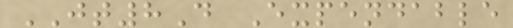JT8D Expendable
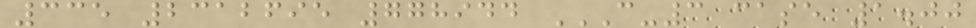335 2312695 778944 C-3 CASE 1.00
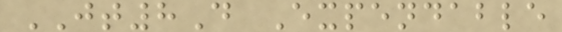JT8D Expendable
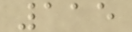115
